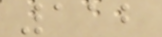112
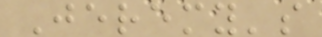Jeremy's
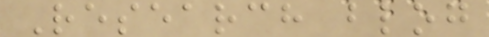Research blog
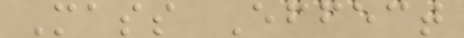Mass Effect
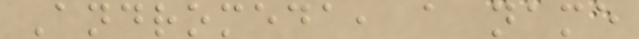Andromeda, a name
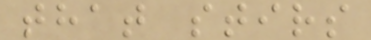that stirs
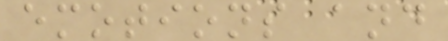emotions and
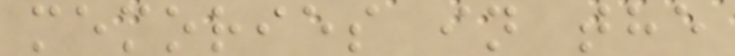memories in the
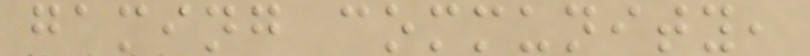gaming community,
